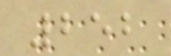252
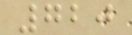720
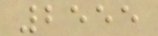2555
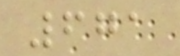671
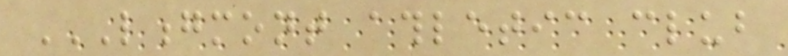LONGMONT ATHLETIC CLUB
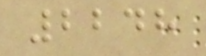2248
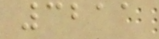3211
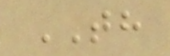TH
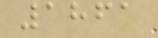1861
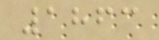1863
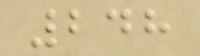248
